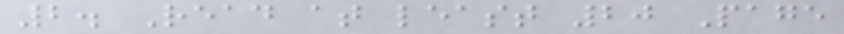2. Read at least 20 Page
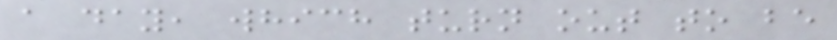a day, which turn out to be
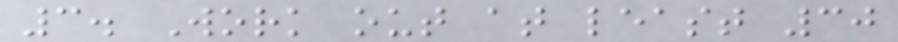3. Work out at least 30
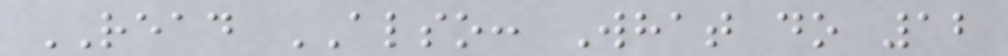READ ALSO: What do 12
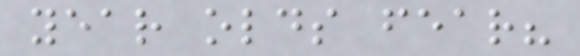year olds fear?
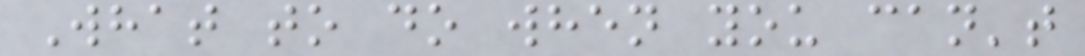What to do when you can't
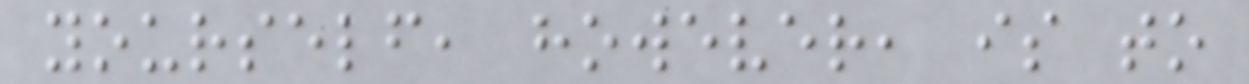yourself, however, is to
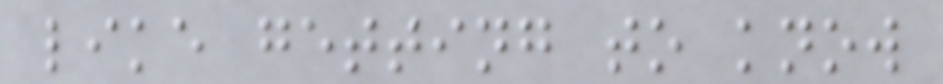like getting to know
